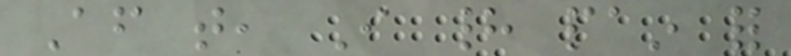After that, I had pain for
